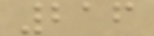216
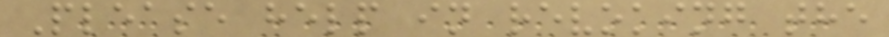Please help in revoking the
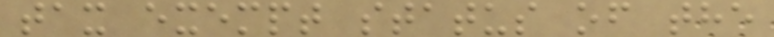tax exempt status of the
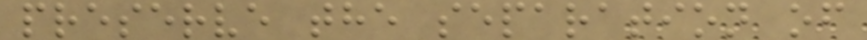preserve the separation of
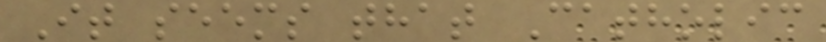It seems that Catholic
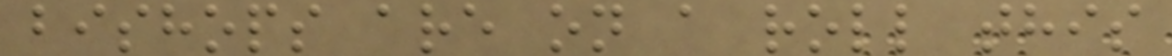bishops are on a roll this
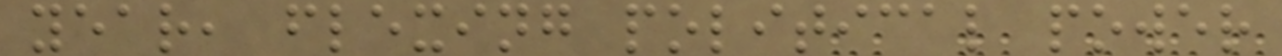year, flexing political power
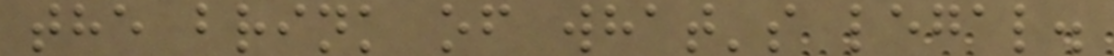the brink of what's legal.
